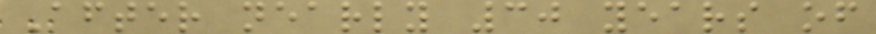After nearly 30 years of
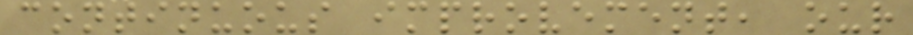continuous improvement, our
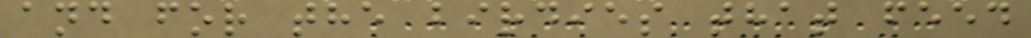and for the birdies that feed
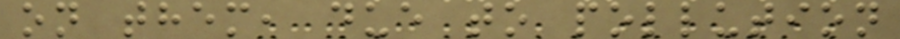on them, due to pollution
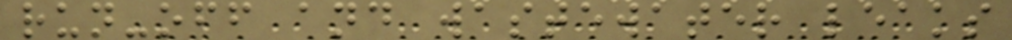run-off and wastewater leaks
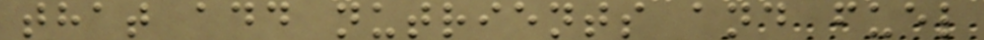that add nutrients and fuel
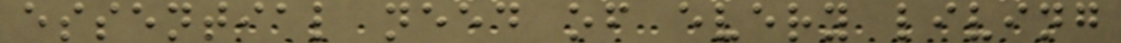essential need of every living
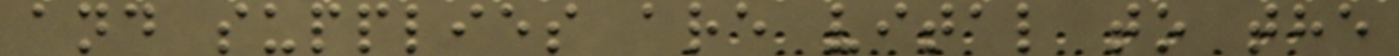and supplies are vital to the
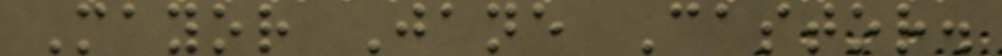Mayor Jane Castor.
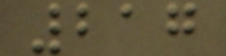217
